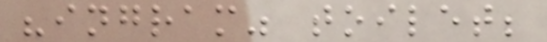"ingram" toilet;
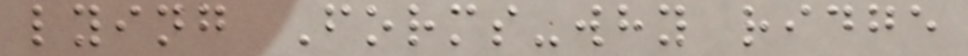lying Forms-why ridge
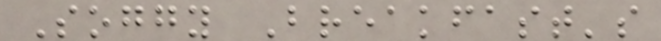Soggy Breakfast's
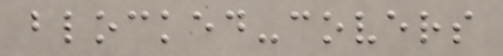blocked-covers
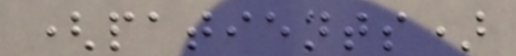(patients)
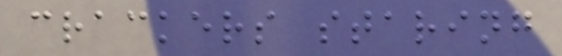crackers staring
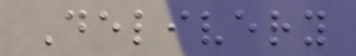Delivery
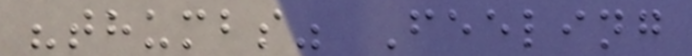"thumbs" Feeling
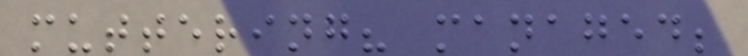muttering? managed;
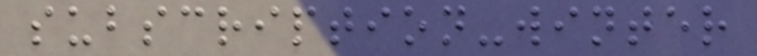subscription-winter
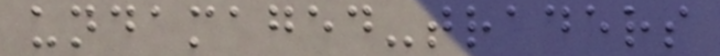undamaged-traders
